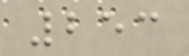253
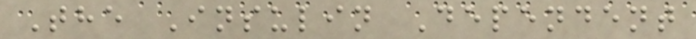The Insulin Dependent
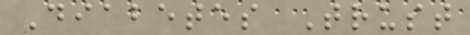Diabetes Trust
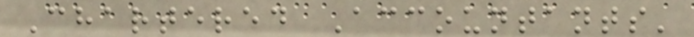Chartered Accountants'
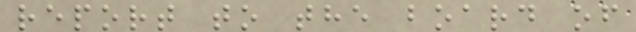report to the board of
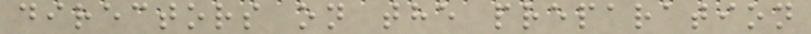directors on the preparation
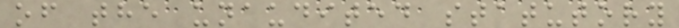of the unaudited statutory
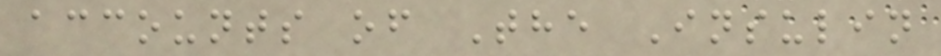accounts of The Insulin
